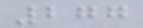277
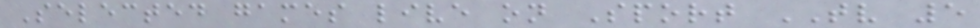Selected games live on Sport TV 5
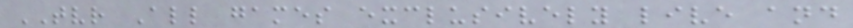TVR All games exclusively live and
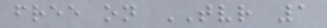free on TVR 1
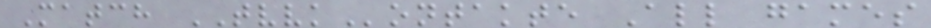Match TVVKontakte All games
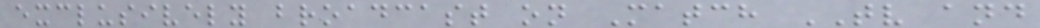exclusively broadcast on Match TV and
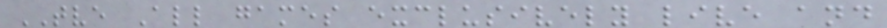TVE All games exclusively live and
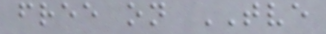free on TVE
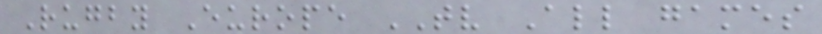Rugby Europe TV All games
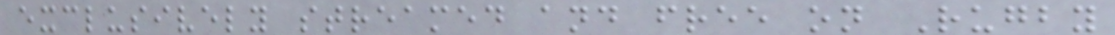exclusively streamed and free on Rugby
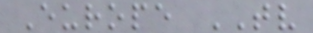Europe TV
